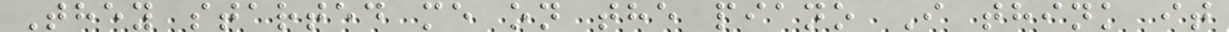They started me on the piano I think it
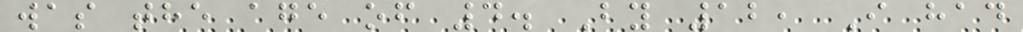was the age of 4. By 12, I had
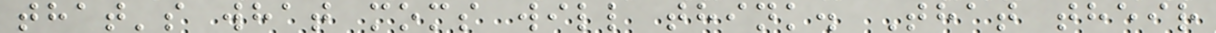that's what moms will think. That their
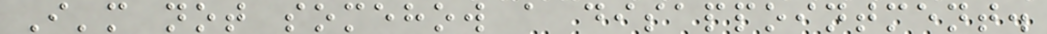I'm not somehow a disappointment.
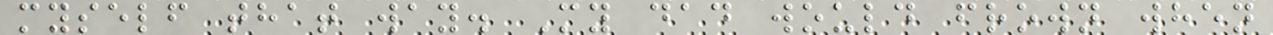myself that way. My dad would frown when
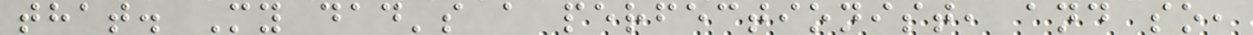that. My dad's a perfectionist, and so,
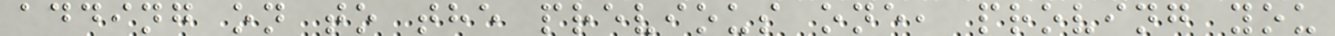adding on to the previous one, proving you
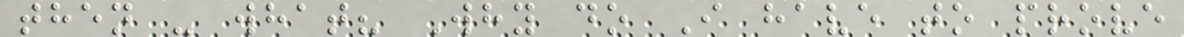then - what? Why do I have to prove
